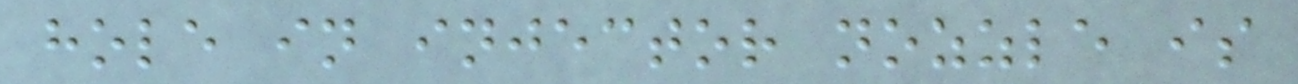hole in injector nozzle is
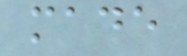made
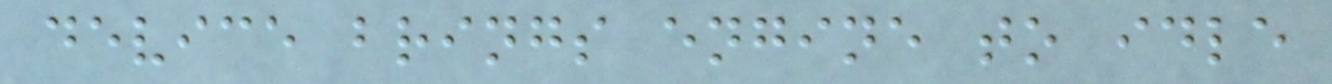device brings engine to idle
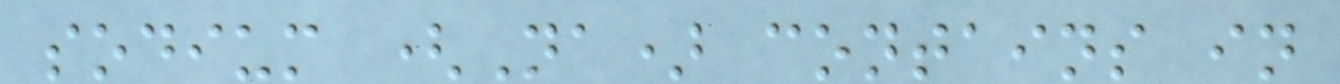sodium (Na) contains in
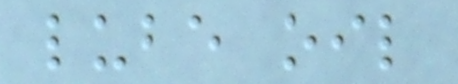lube oil
